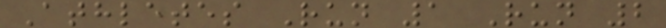Athletes Run 1 Run 2
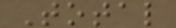Total
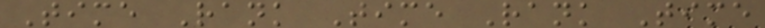Time Rank Time Rank Time
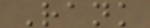Rank
